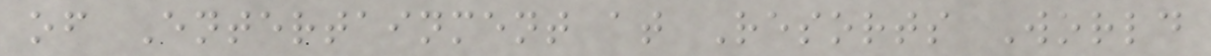of Entertainment at Resorts World
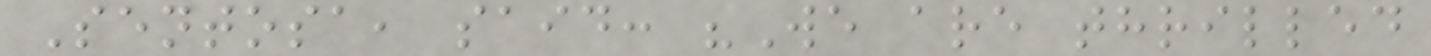Sentosa, said: "We are thrilled
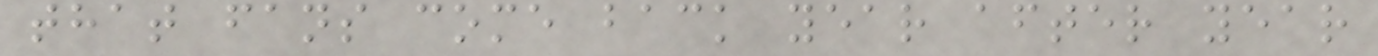that fans come back year after year
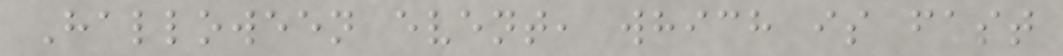Halloween event, which is fast
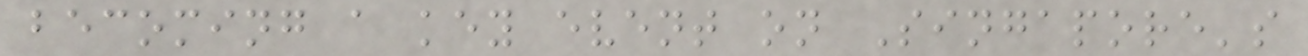becoming a key event on Singapore's
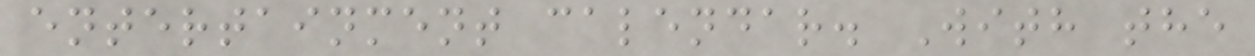entertainment calendar. With the
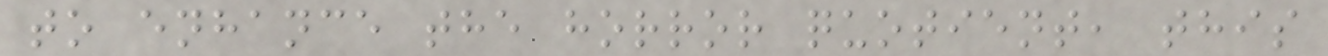to enhance the horror quotient, this
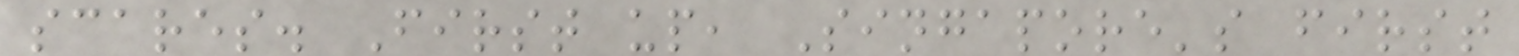scares. First up, Singapore's first
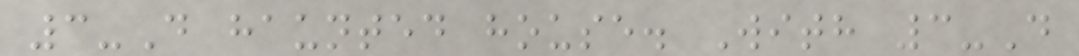3-D haunted house. With 3-D
